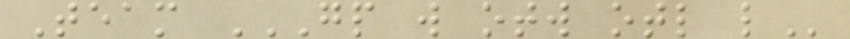Team GP W OTW OTL L
